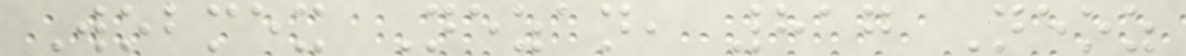Wobmex Nezan, 817 Neoz
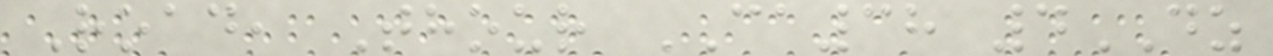Road, Thour CA38 4DZ
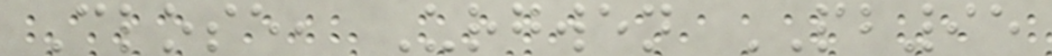Close, Urgwen PB95
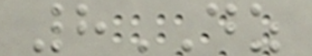8DZ
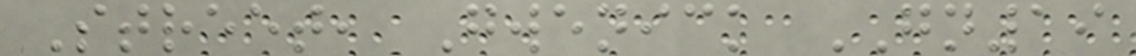Street, Gwenick GN19
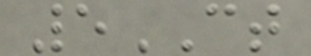5CT
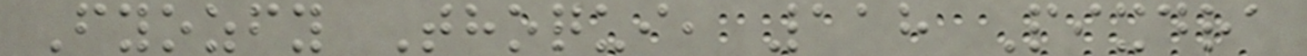Fyozfy Thoqui, 118 Pixdra
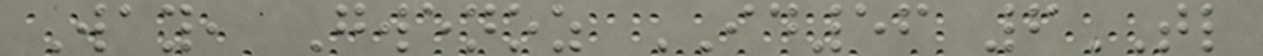Way, Gwenoz ID56 6TL
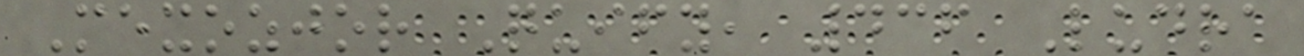Mexozjor Quify, 436 Ludra
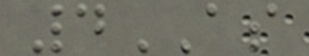4AS
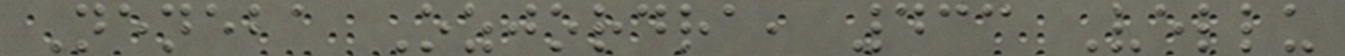Neneba Ozjordra, 433 Vellu
